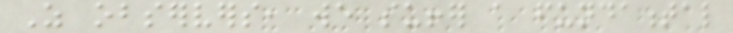As observers, we suffer a fundamental
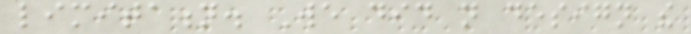limitation. We did not design the
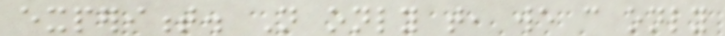experiment. Not only that, we can only
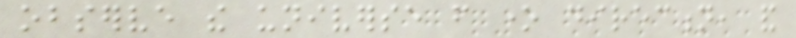observe the universe from one direction, and
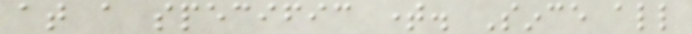at a specific time. Since all
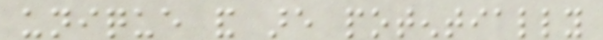unique and are potentially
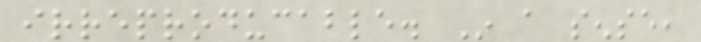irreproducable. In a sense,
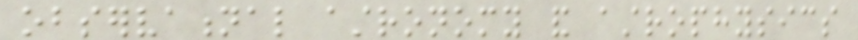observational astronomy and astrophysics
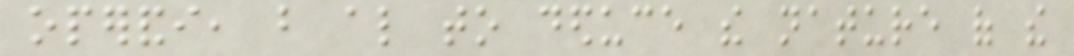operandi, but also to deduce the nature of the
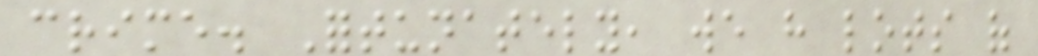crime. Fortunately, we have lots of
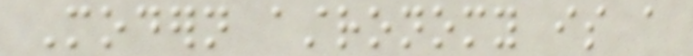Modern astronomy is a
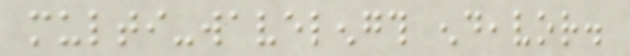multi-wavelength endeavor.
